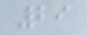29
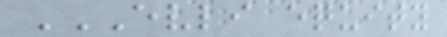EVLI EQUITY
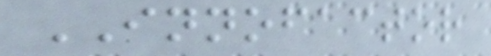INNOFACTOR
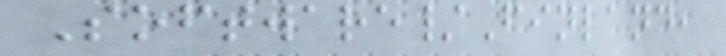Software/Finland,
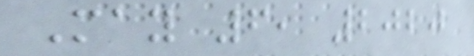May 6, 2020
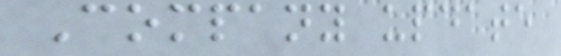Company update
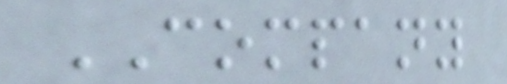COMPANY
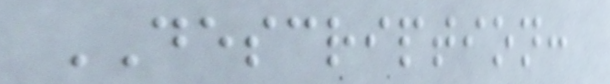DESCRIPTION:
